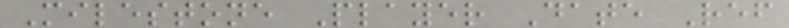Milestone Player Date Ref
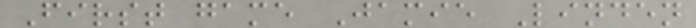First game Jamie Linden
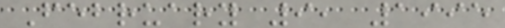February 9, 1995
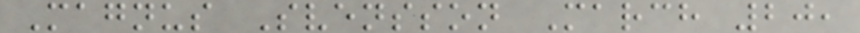Magnus Svensson March 20,
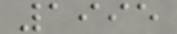1995
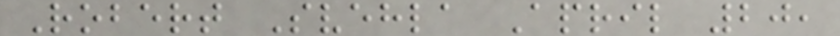Robert Svehla April 20,
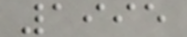1995
